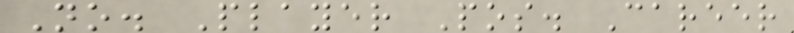No. Player Pos. Career
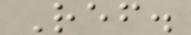Ref.
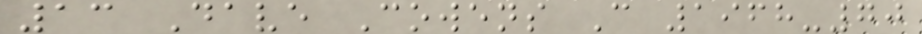13 Dave Cowens C 1968-70
